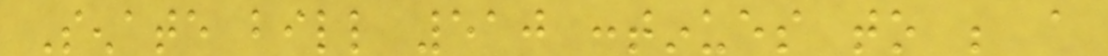Senate bill 510 continues to be a
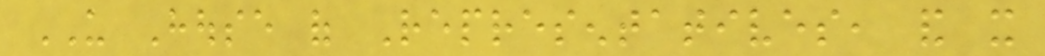US House of Representatives, and it
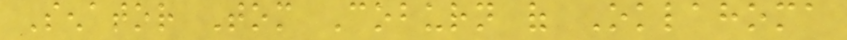Senator Tom Coburn of Oklahoma
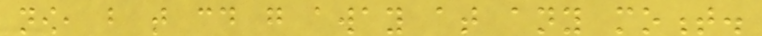now, but that could go away at any moment.
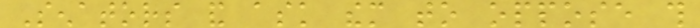Senators and ask them to oppose this
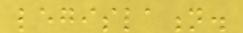legislation.
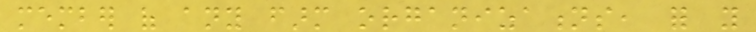member of any farm organizations, for you
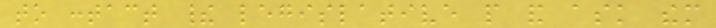to contact their legislative people and ask them
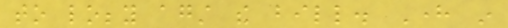to lobby against the bill. Here in
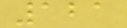121
